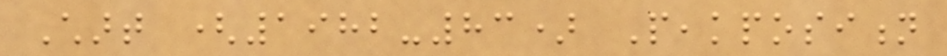Chart (1982-83) Peakposition
